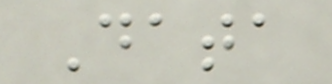Data
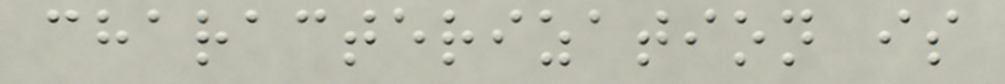characterization is
